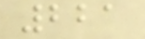221
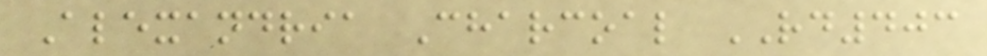Alexandria Charcoal RD403
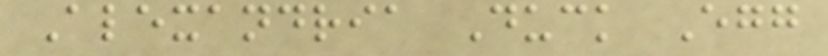Alexandria Duck Egg
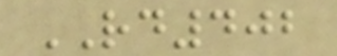RD402
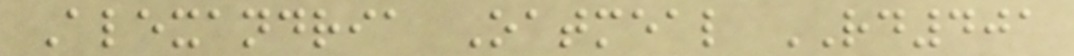Alexandria Oatmeal RD401
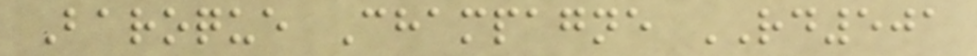Baroque Champagne RD501
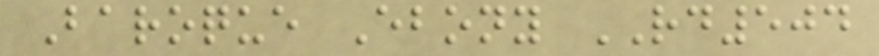Baroque Ebony RD504
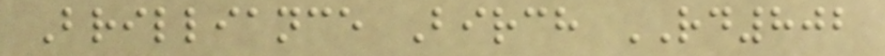Brilliance Birch RD802
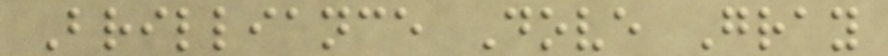Brilliance Dove Gray
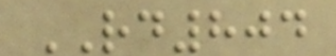RD804
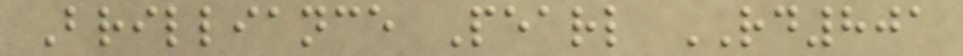Brilliance Pearl RD801
